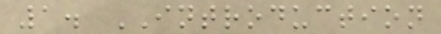1. INTRODUCTION
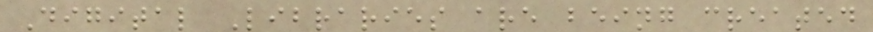Digital Libraries are being created
